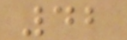42
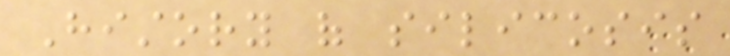History of silicosis
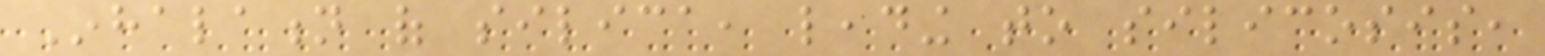Inhalation of silica, leading to silicosis,
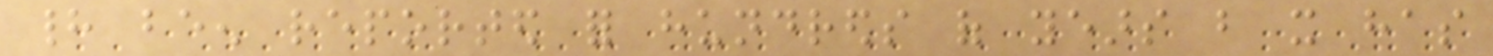had been reported for hundreds of years but it has
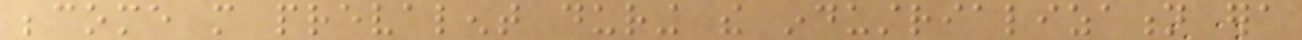become more prevalent during the industrialization era
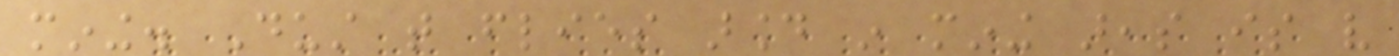mining. Dust that flies around in mining areas is very
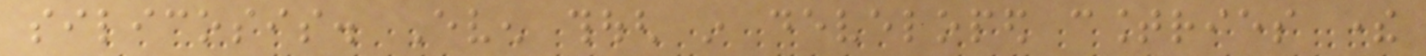silicosis. Even though in developed countries there
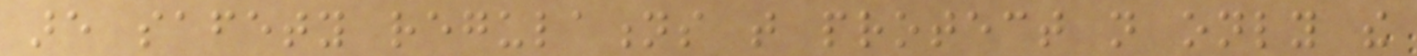are safety regulations that protect not only the
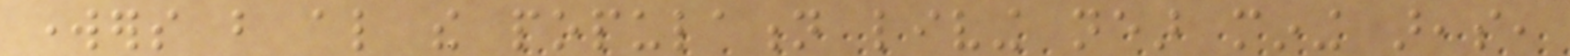workers but also the population living near mining areas,
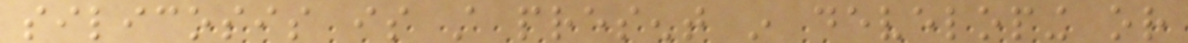silicosis is still present in developing or
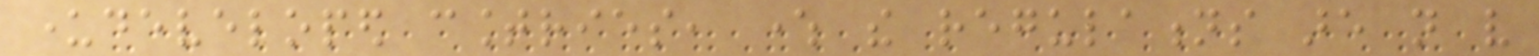underdeveloped countries, where the regulations are not very
